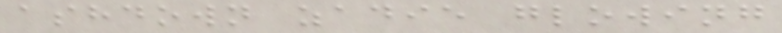ashdown zadie glowing
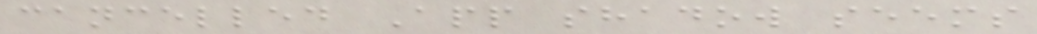cancelled App shadow seems
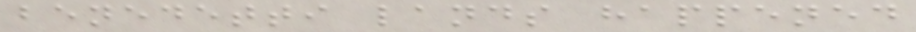benedetti lands happened
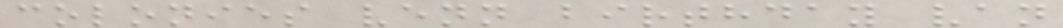colonies venn birthday van
